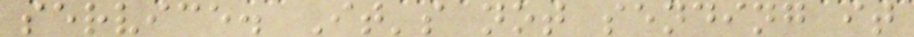service. It's not sending it
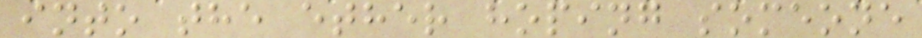into the ether hoping someone
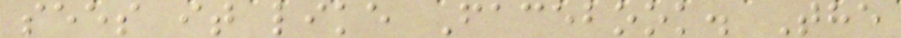sees it like Facebook. The
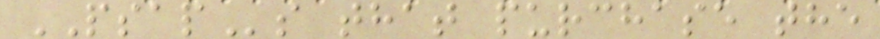PSAPs that purchase the
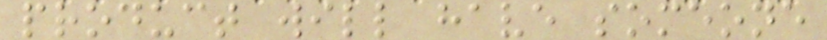product will have someone
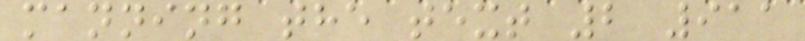manning the text 2 911
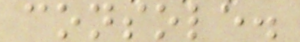console.
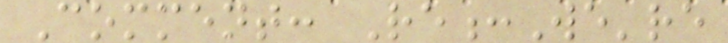Comment: Re:We're
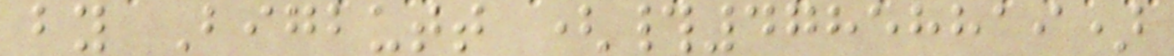by Bigbutt (#47858819)
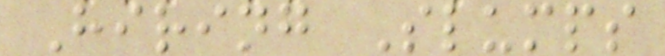Hiring Slumps
